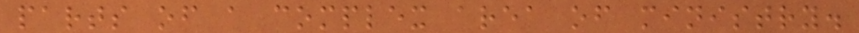parts of a complex area of ministry.
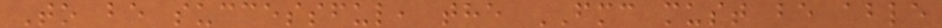To be successful, the FMC must be able
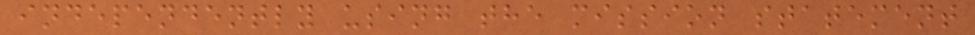independently using the mission statement
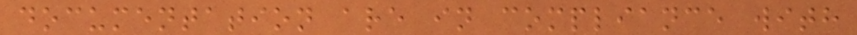documentation are in compliance with
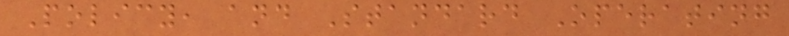Policy, and Standard Operating
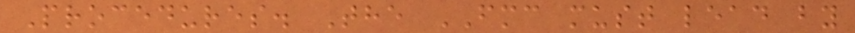Procedures. The FMC must lead by
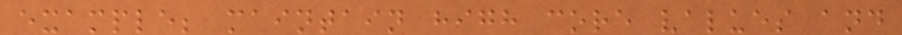example; maintain high core values and
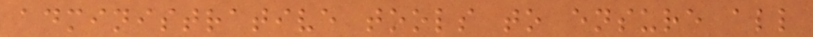administrative tools to ensure all
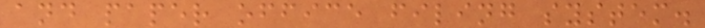and paper office filing system.
